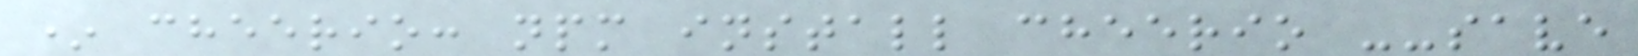* cheerio: npm install cheerio --save
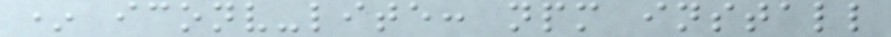* iconv-lite: npm install
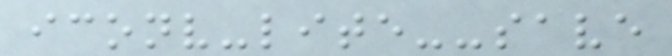iconv-lite--save
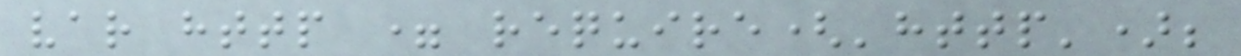var http = require('http');
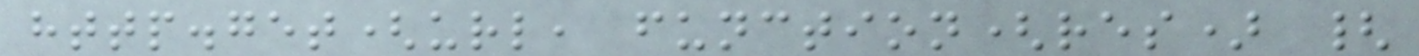http.get(url, function(res) {
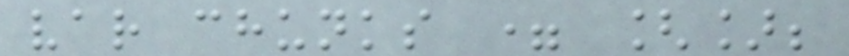var chunks = [];
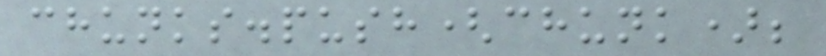chunks.push(chunk);
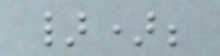});
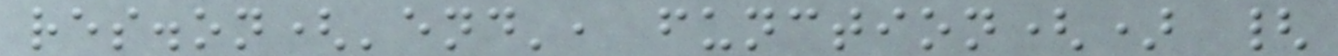res.on('end', function() {
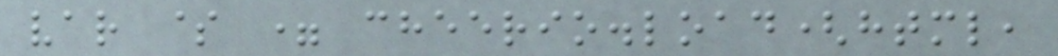var $ = cheerio.load(html,
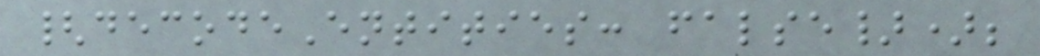{decodeEntities: false});
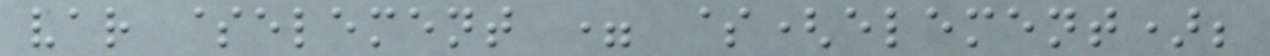var $element = $(element);
